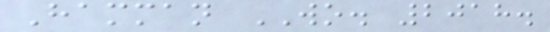Hamman WO. 2018.
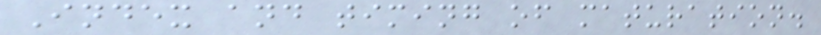Index and timing of maturation.
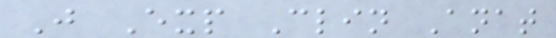J Exp Clin Anat
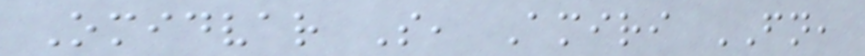Omidvar S, Amiri FN,
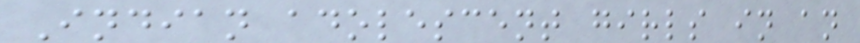Indian adolescent girls in an
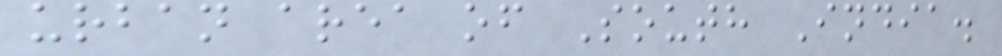urban area of South India.
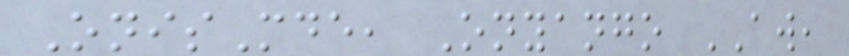OnisMde, Onyango AW,
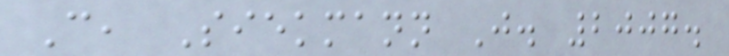C, Siekmann J. 2007.
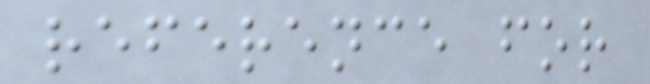reference for
